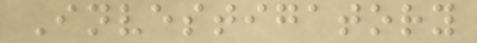Investigatory
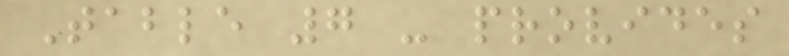Table 7 - provides
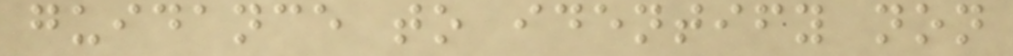guidance to identify non
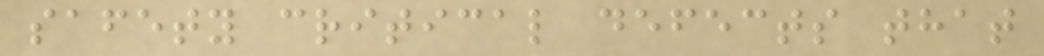safety critical defects that
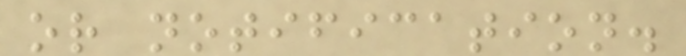or notification.
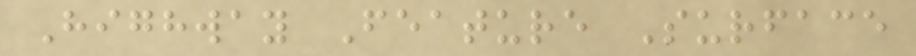Highway Feature Surface
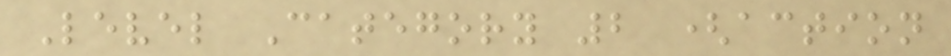Level Category 2 (action
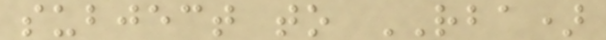subject to RBA)
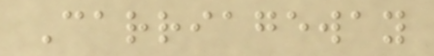Carriageway
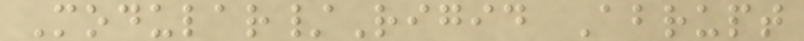Modular/Rigid Abrupt
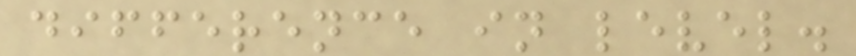difference in level.
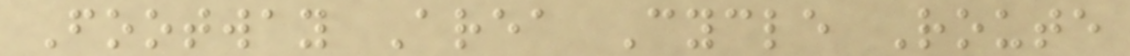Footway Area Cycle Route
